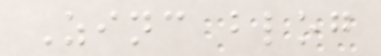Zinc blog
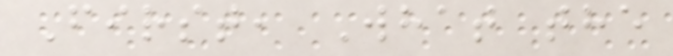First, What the
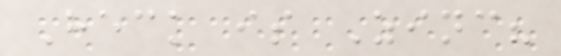Heck is Zinc?
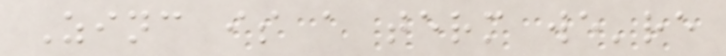Zinc is a term we're
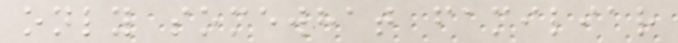only somewhat familiar
